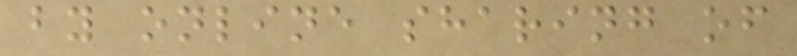by online sharing of
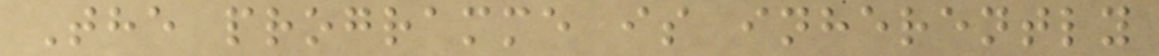The programme is inherently
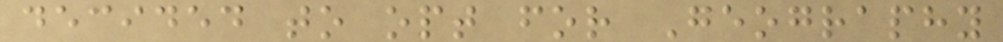decided to opt for Geography
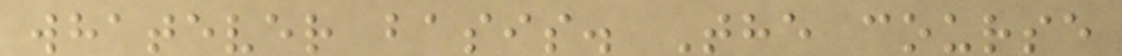whatever basis. The course
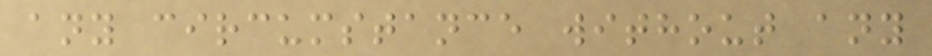any circumstance without any
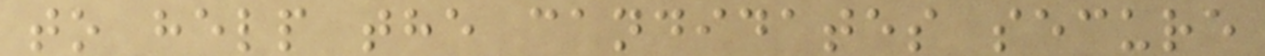to help the candidates secure
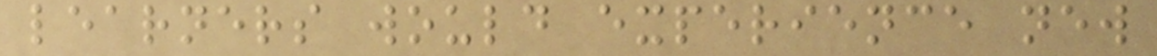learners would experience new
